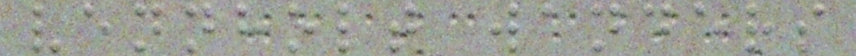vennholt wanders
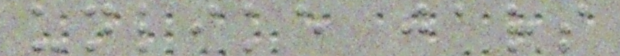unlike jars
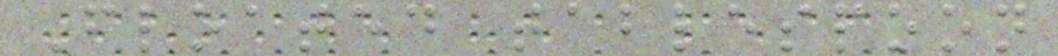Floated tablespoon
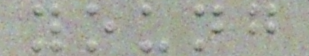young
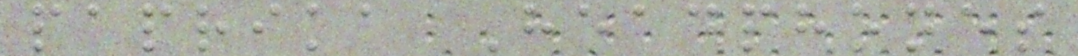paprika Headphones
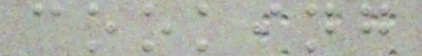cooking
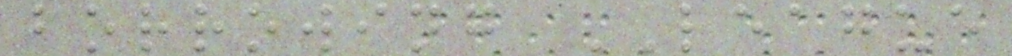borrowing LEAGUE
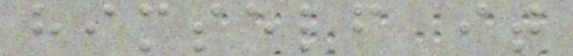himself it
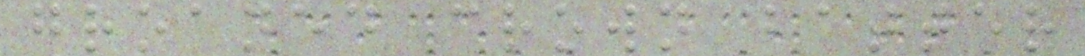groaned crown batter
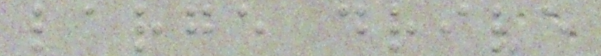large drive
